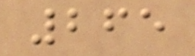265
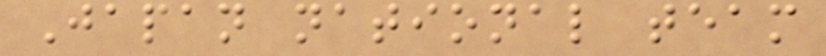Japan national team
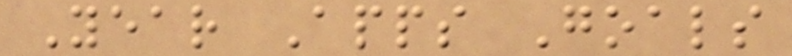Year Apps Goals
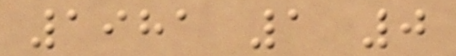1981 1 0
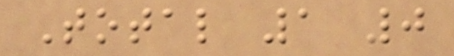Total 1 0
